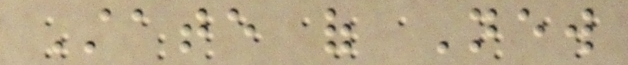State of New
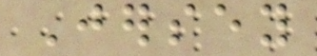Jersey
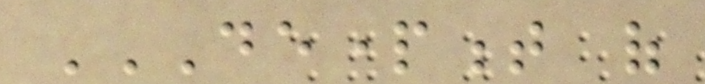DEPARTMENT OF
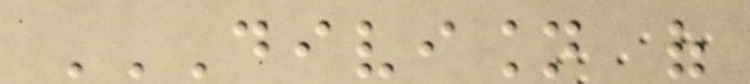DIVISION OF
